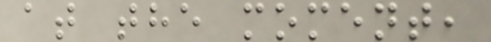at the moment,
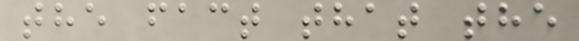the fact that the
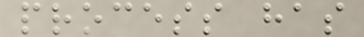process has
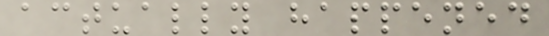actually happened
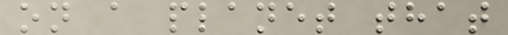on a planet that
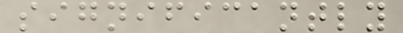significantly
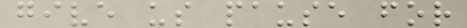give us pause for
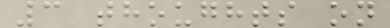3 thoughts on
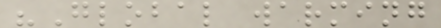"Global warming
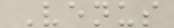Venus
